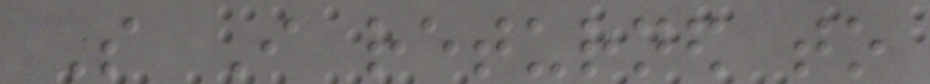So I returned to
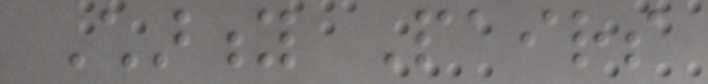Charity Pairs
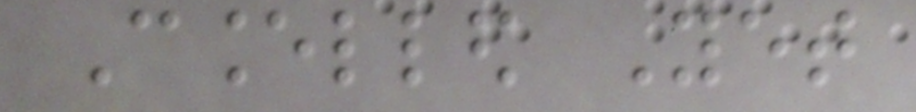Cancelled Yet
